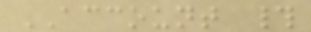ACCOUNT #
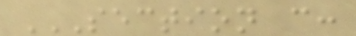SECTION C:
